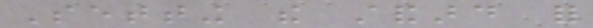Setting the standard for
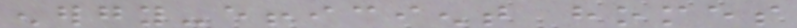energy-efficient homes
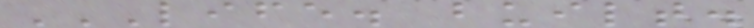LIFE. BUILT.
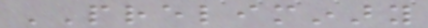PRELIMINARY
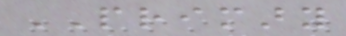PRIMARY
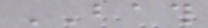BATH
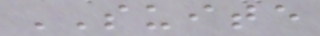SUITE
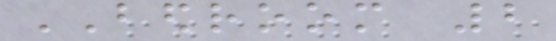BEDROOM 2
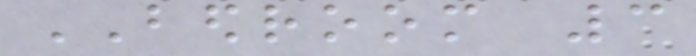BEDROOM 3
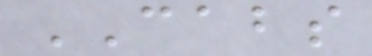CABS
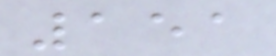151
